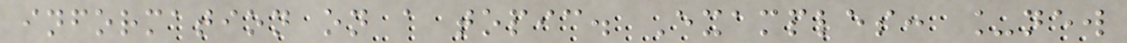information on a topic. Examples: _new
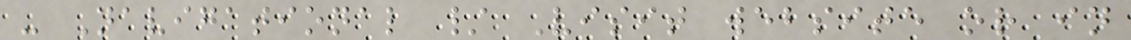- Navigational / Visit website or in
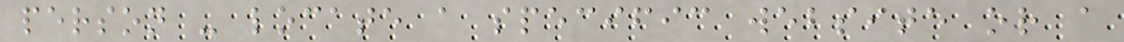person - locate a specific website or a
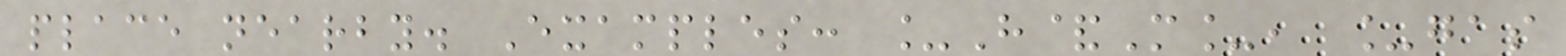place nearby. Examples: _H&M_, _gas
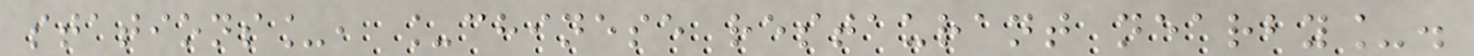stations_, _chinese restaurant nearby_.
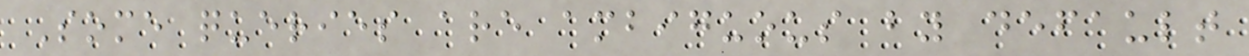Some queries are ambiguous by default
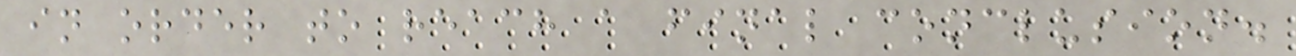in order to reach a final conclusion.
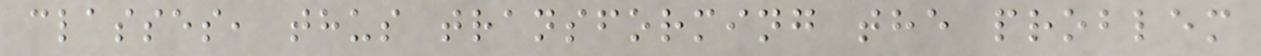classes, thus transforming the problem
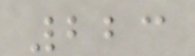223
